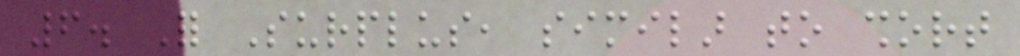6. For Surplus, similar to short
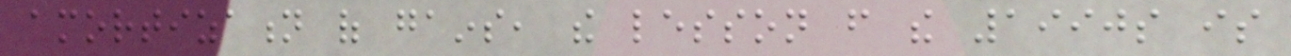amortization of gains, the lesson from the 1990s is
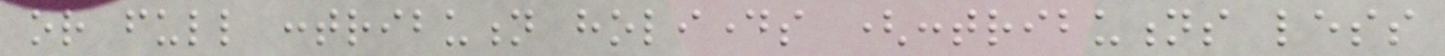or full contribution holidays (contributions less
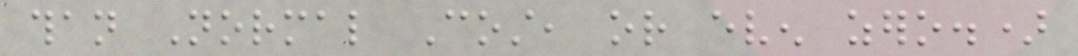than Normal Cost, or even zero.)
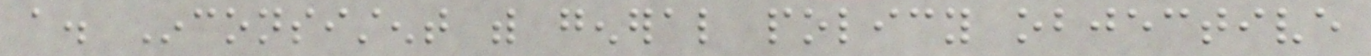a. Inconsistent with general policy objective
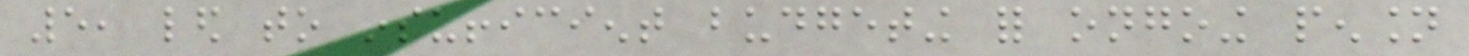5, led to insufficient budgeting for ongoing pension
